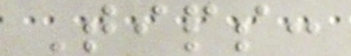Tips:
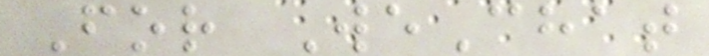For WeChat
